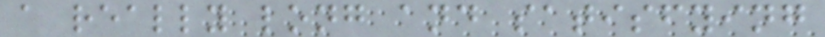a really long and satisfying
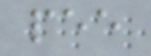pee
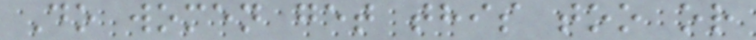Do women get this too or
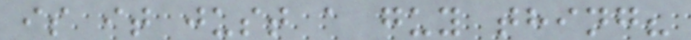is it just a guy thing?
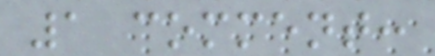1 comment:
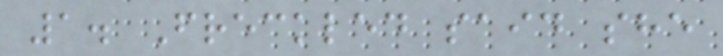1. Freckled said she
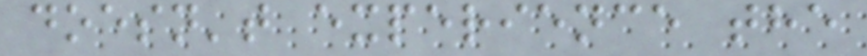doesn't experience the
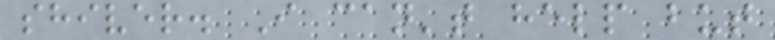shiver. I can't help but
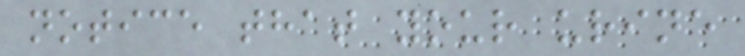notice that your urine
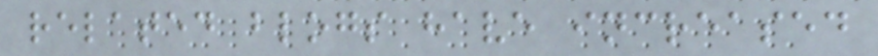related blogs have increased
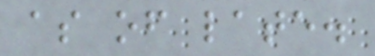as of late.
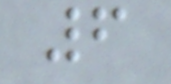6
